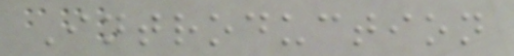Introduction
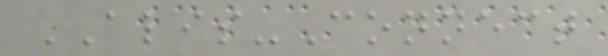ALIS-Connect
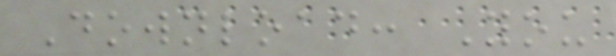Download: You
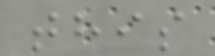this
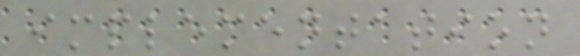implementation
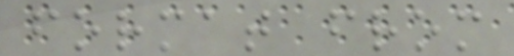format from
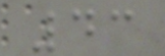43
